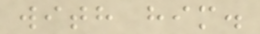with him.
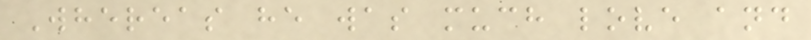Whereas he was much love and
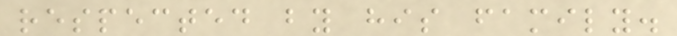respected by his family.
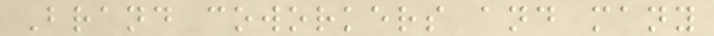Brand coworkers and many
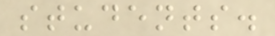students.
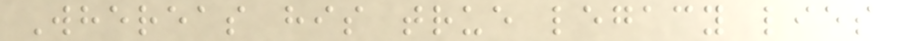Whereas his true legacy lies
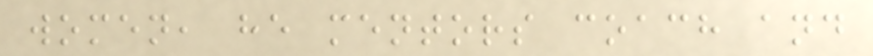women, he mentors coach and
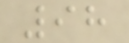98
